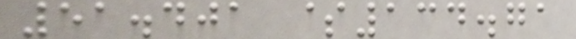51.401 $134.71
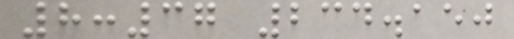8:37 234.150
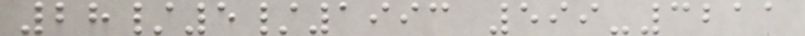28/5/1993 599-3211
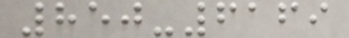850-6169
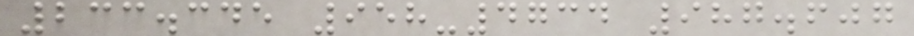233.345 958-4734 987.607
